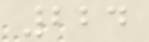224
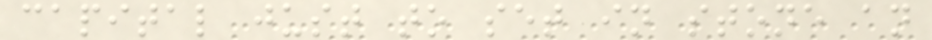capital just to set in stone an
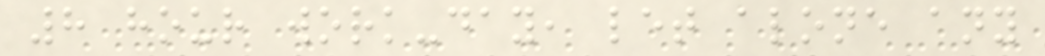8 hour work-day, let alone any
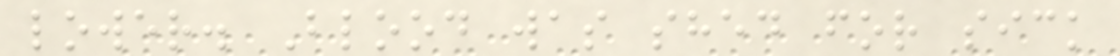lower. Blood was shed for sick
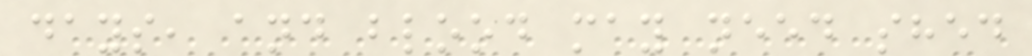days, and blood may need shed
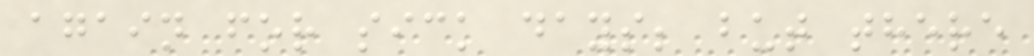again for sick days; but there
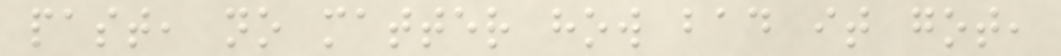past, no matter how bad it got,
